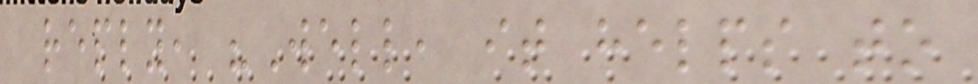reply, "Well, it helps to
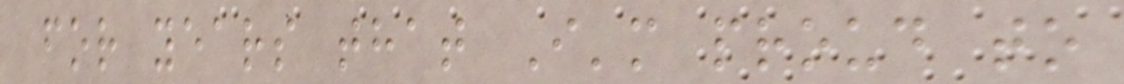for years that I'm proud to
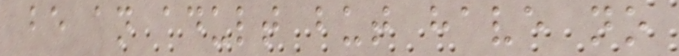be an adult but have no
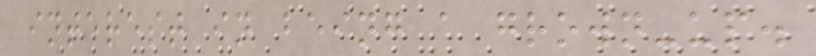interest in being a grown-up.
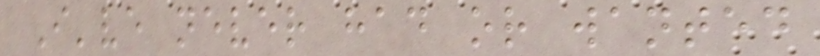I've never had or wanted
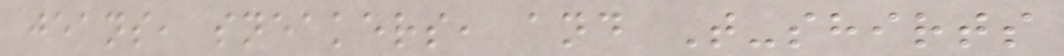jeans, sneakers, and T-shirts
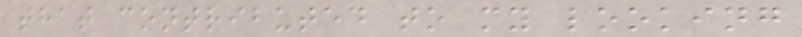that contributed to my looking
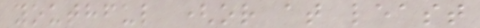youthful (or at least
